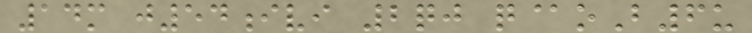14m j54ivi 2qj q@oB6u
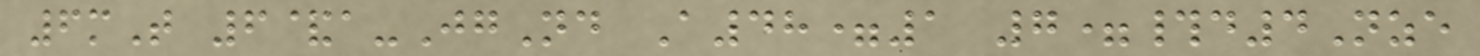6mT 6&a-JgNd A48=1 7=#d4Nze
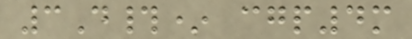3D#* cgp4m
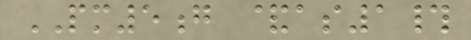PM5g &as1#
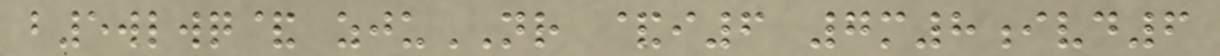b5wlwq& zjuNR &i6 7m8ivd6
